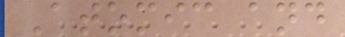Atomic and
